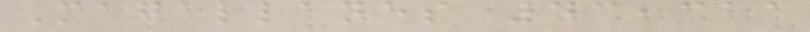Magallanes 43,321
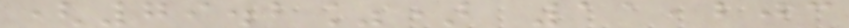(79.2%) 11,203
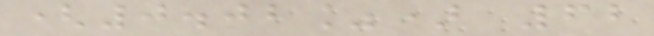(0.02%) 62
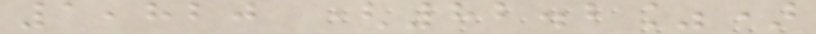1,820 (82.2%)
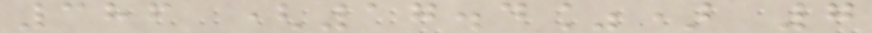386 (17.4%) 7
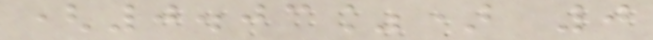(0.03%) 0
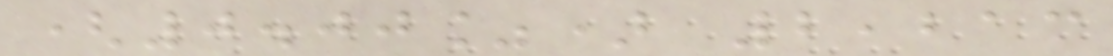(0.00%) 2,213
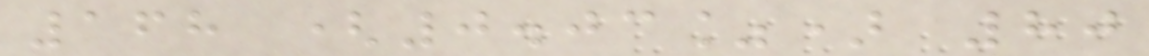168 (0.03%) 80
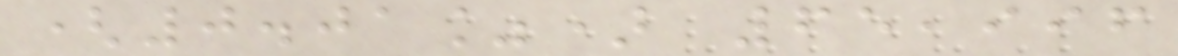(0.01%) 65,996
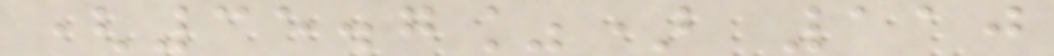(35.7%) 110
